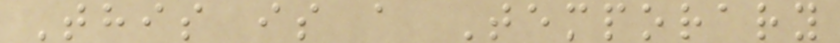This is a Temporary
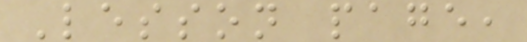Lesson page,
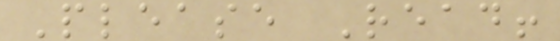Please Read!
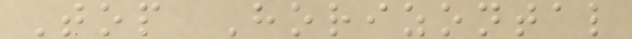Top Horizontal
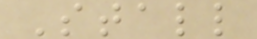Stall
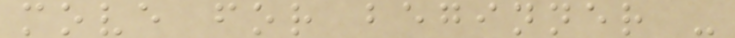move for beginner -
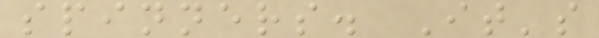spinners. It's
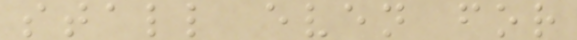stall even for
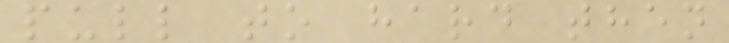pull to hard then
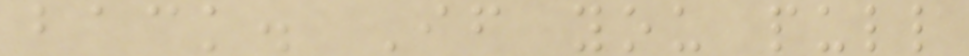back. If you pull
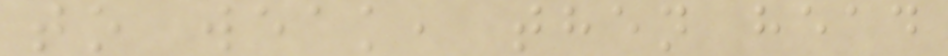to weak, then head
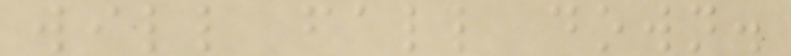will fall down.
